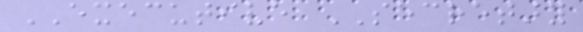EXECUTIVE SECRETARY
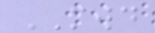MWD
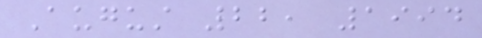August 22, 1994
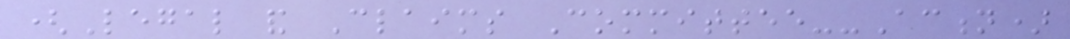(Legal and Claims Committee--Action)
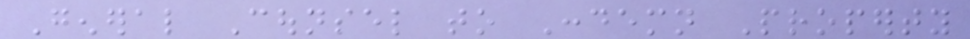General Counsel to Condemn Property
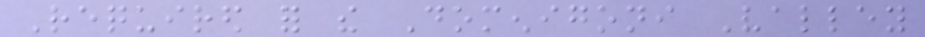Required for the Domenigoni Valley
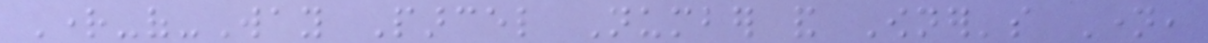Right-of-Way Parcel Number and Owner's Name,
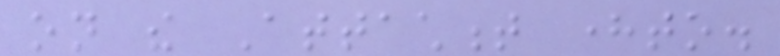on the Attachment hereto.
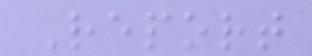Report
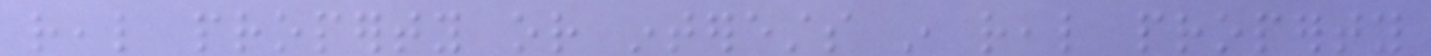real property or interests in real property
